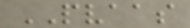PVAAS
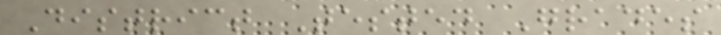District Tested Grades
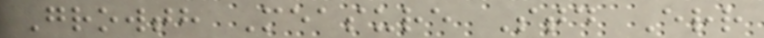Growth Measure Std Err
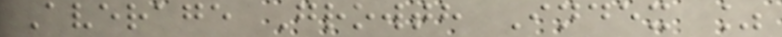Average Growth Index %
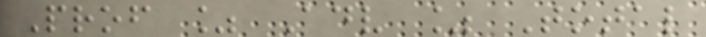Prof % Adv % Total
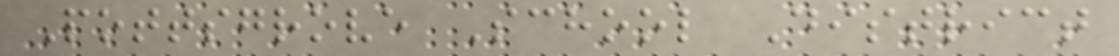Pottsgrove School District
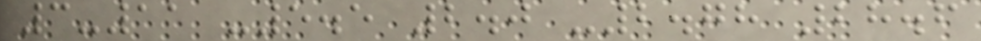3-11 -5.5 2.0 -2.78 28.6
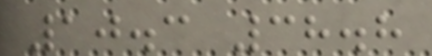10.3 38.8
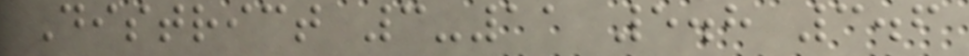District 3-11 5.8 3.6
